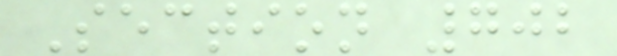Section 702
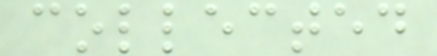collected
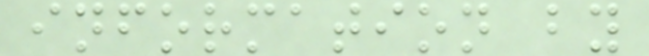information by
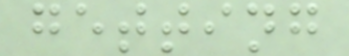getting
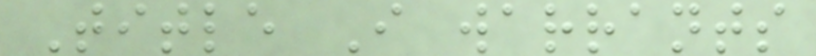Title I warrants
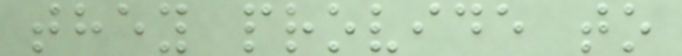they provide to
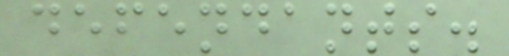defendants.
